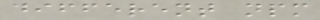different npm
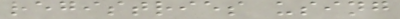registries using
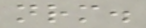nrm.
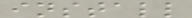install
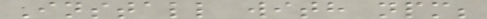Install with npm;
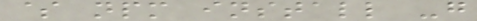$ npm install -g
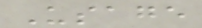Usage
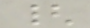{
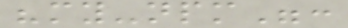"my-npm":
